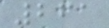261
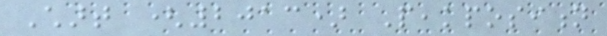Chart (2013) Peakposition
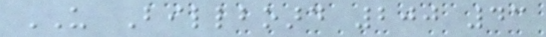US Billboard 200 43
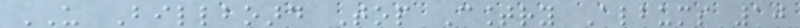US Billboard Top Country Albums 10
